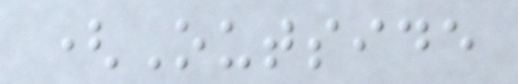(Outside
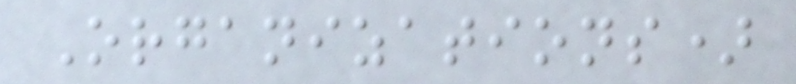Organizations)
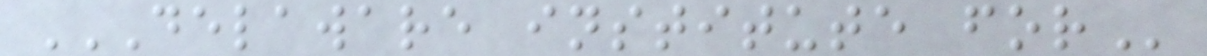DELAWARE INSTITUTE FOR
